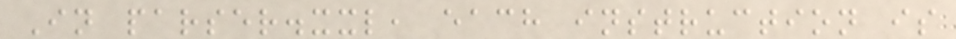In parser.xxl, each instruction is
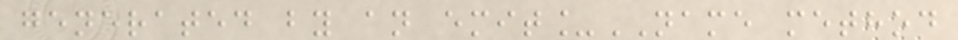generated by an emit_NAME method
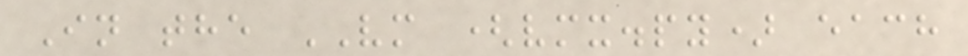In the VM (vmx.py) each
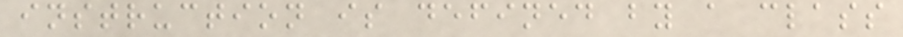instruction is defined by a class
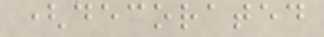(decorated
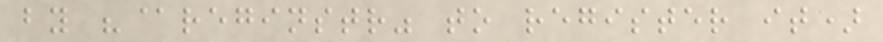by "@reginstr" to register it)
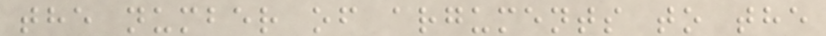the number of arguments to the
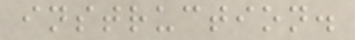instruction.
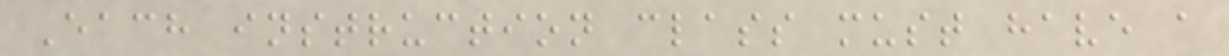Each instruction class must have a
